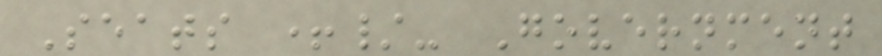Seats +/- Government
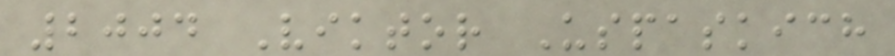2004 Viktor Uspaskich
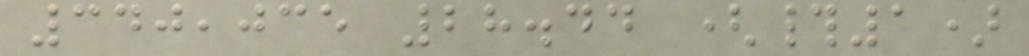340,035 28.44 (#1)
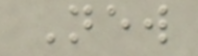New
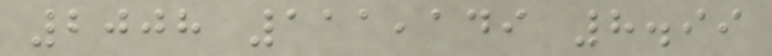2008 111,149 8.99
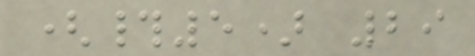(#5) 29
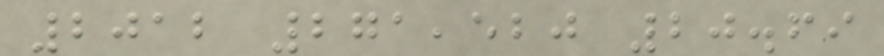2012 271,520 20.69
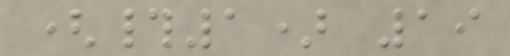(#1) 19
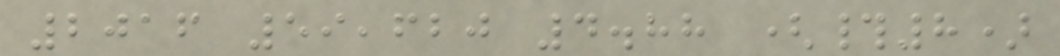2016 59,620 4.88 (#8)
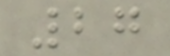27
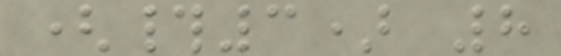(#3) 8
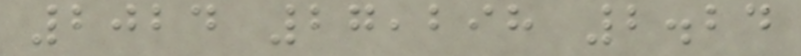2024 27,298 2.24
